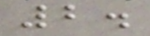2.
